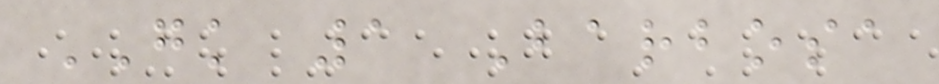GK 1 Barbosa
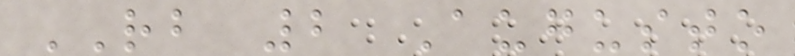RB 2 Augusto
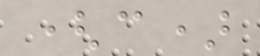(c)
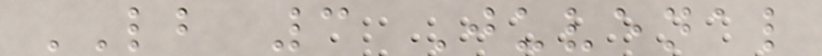LB 3 Juvenal
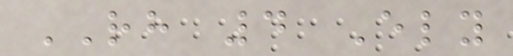RH 4 Ely
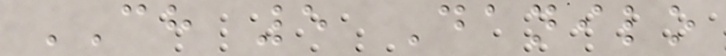CH 5 Danilo
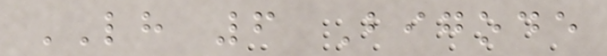LH 6 Bigode
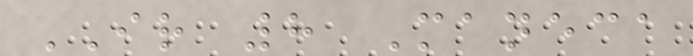IR 8 Maneca
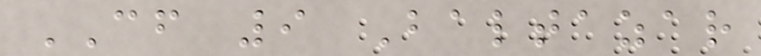CF 9 Baltazar
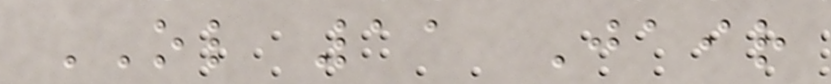OL 11 Jair
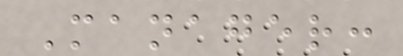Manager:
